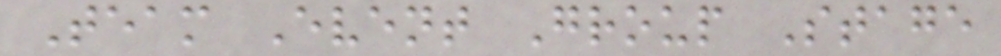Team Event Group Stage
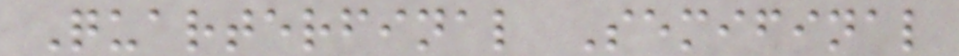Quarterfinal Semifinal
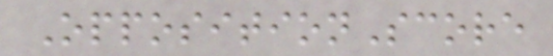OppositionScore
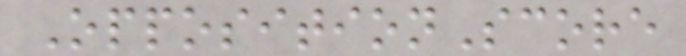OppositionScore
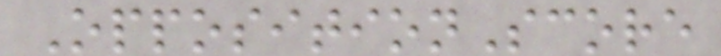OppositionScore
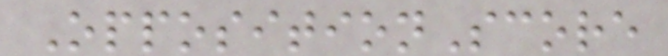OppositionScore
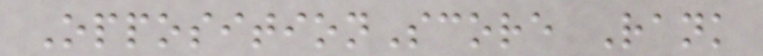OppositionScore Rank
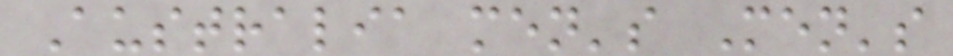Australia men's Men's
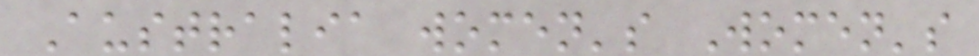Australia women's Women's
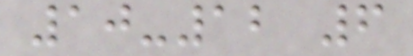10-12 6
